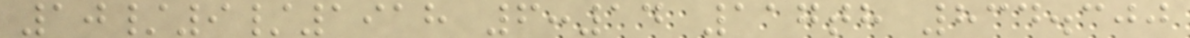10/9/1918 6:14 117th 834.300
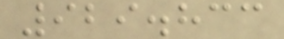929.833
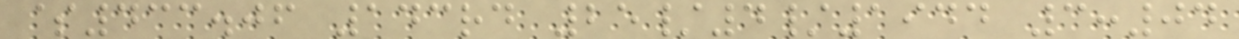$433.06 143rd 25/4/1944 3:04
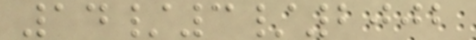14/3/2002
